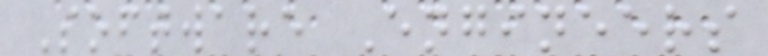Software Engineers
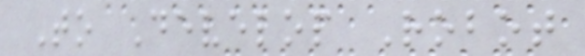To Develop Robot
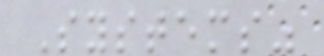Systems"
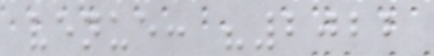venue: "2022
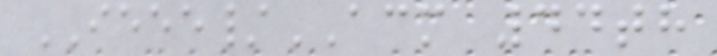IEEE/ACM 44th
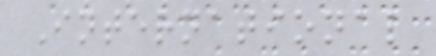International
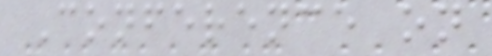Conference on
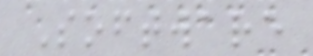Software
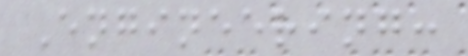Engineering:
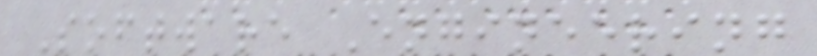Software Engineering
